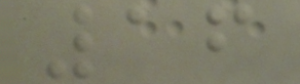16
